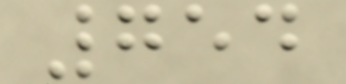754
